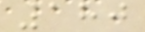180
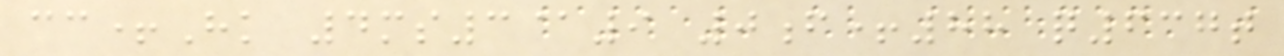cc+Hk 4ms3@9 0f+88 q637t
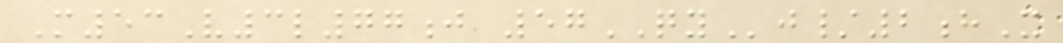M53V3l77j 57QYj/2hX
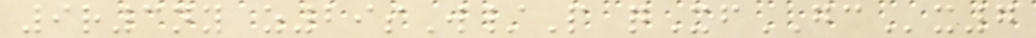9r3ny z29sW/P qXfGCx7
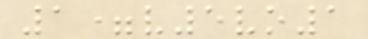1=v5vo1
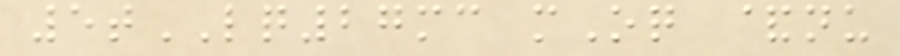5tLQ27mc mOq &nu
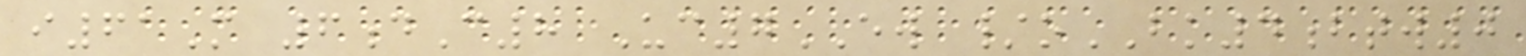i61M 6dC8 Uc7EW /oBK4btw0
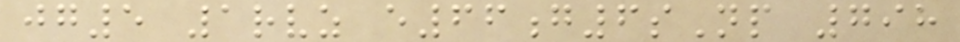jg5 1rvz e66g6sNp 798
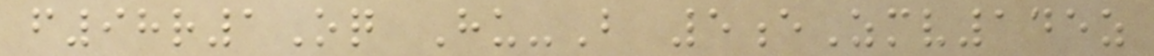f98r1Oq Hu-B 5eZmv145z
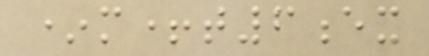*m+t6ex
